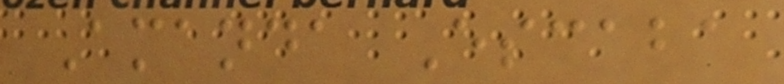Amanda Escaba
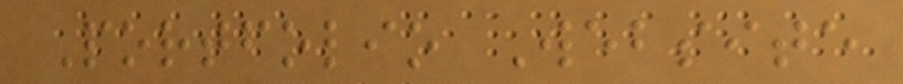Portfolio Website
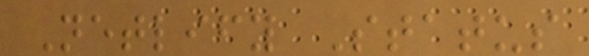Netlify Status
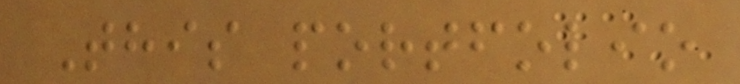This portfolio
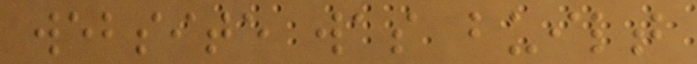website was built
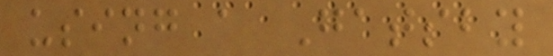using a Gatsby
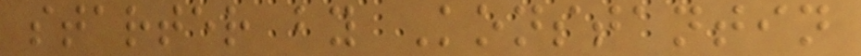starter by Konstantin
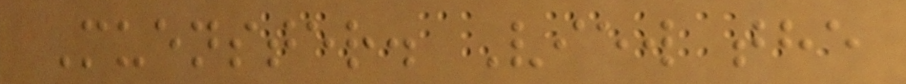Muenster. View the
